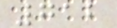712
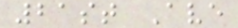21st Ave
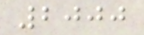2000
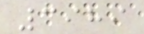3989
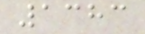1383
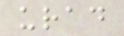urad
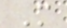M
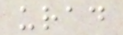urad
